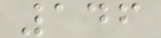146
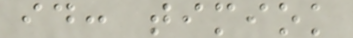id: timiok
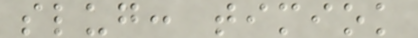slug: timiok
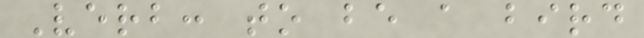Verb: to be a bird
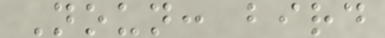Noun: bird
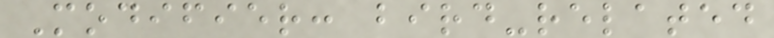Modifier: bird-related
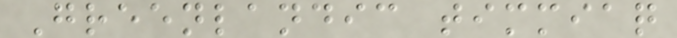Greenlandic timmiaq
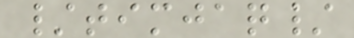/timjaq/
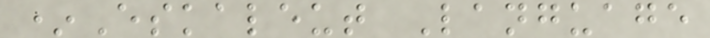*Eskaleut Language
